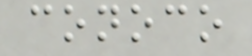conoco
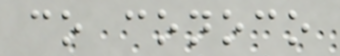co conoco
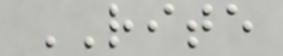RITE
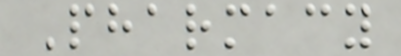Pharmacy
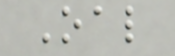Oal
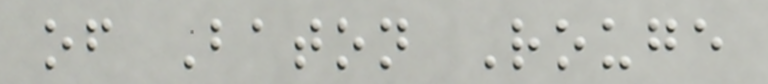of Baton Rouge
